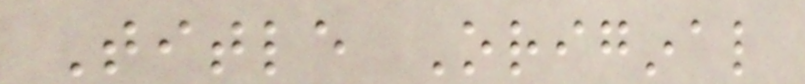Title Original
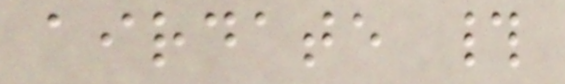airdate #
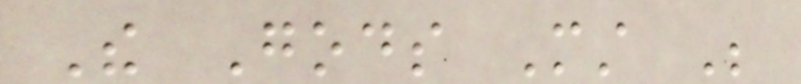The Gods Must Be
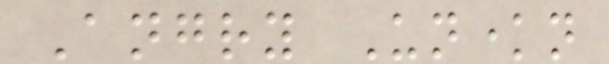Angry Unknown
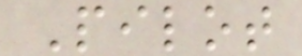Pilot
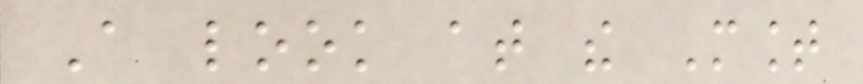A look at the Mount
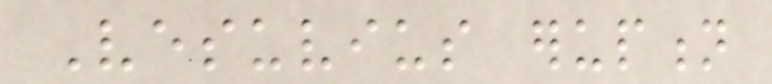Vesuvius eruption
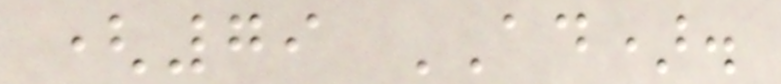(79 AD).
